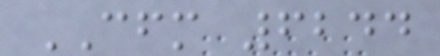CFM 6244
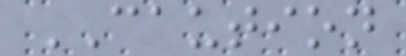CAUTION
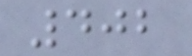402
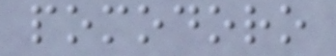pomodoro
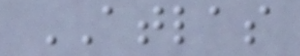ATLAS
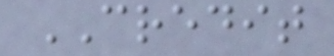CREDIT
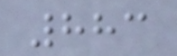883
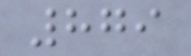879
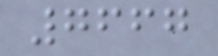7667
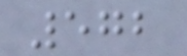572
